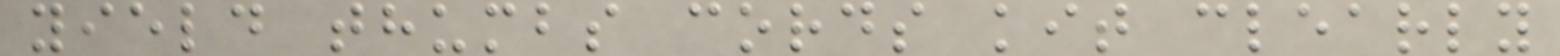yield thumbs cords kit clearly
